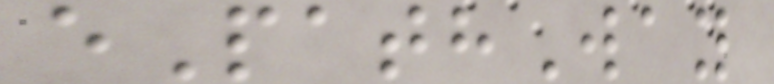ePathWay
